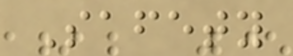Safety
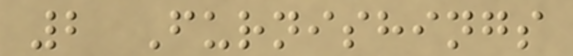2 Furnishings
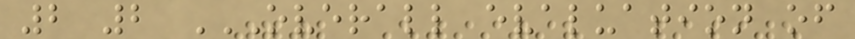2 2 OVERALL EVALUATION OF
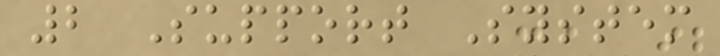2 Support System
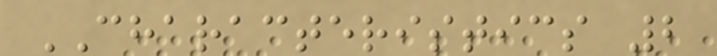CHARACTERISTICS 2
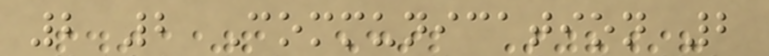2 2 Communication 2
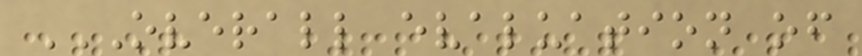OVERALL EVALUATION OF
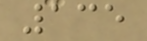135
